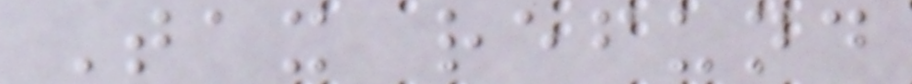Tax refund
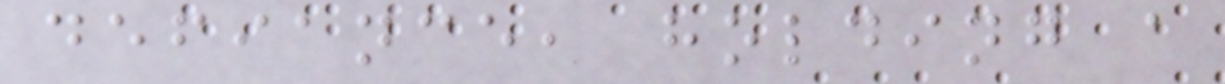defiance, holding a
